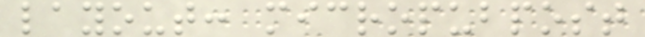layout: micropubpost
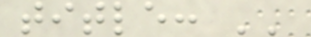title: ''
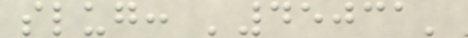slug: '45031'
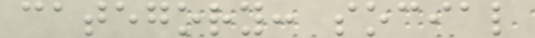category: social
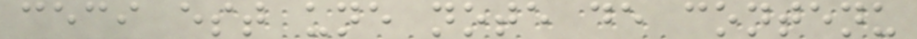ceci est une note de contenu
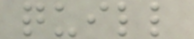quill
